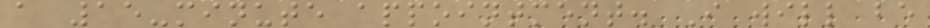a 15-minute appointment. I will be
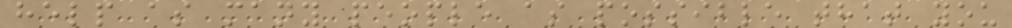help as many people as possible that you
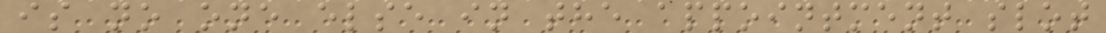is no one else in the appointment slot
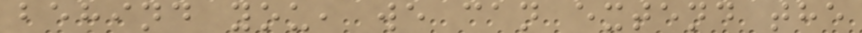behind you, we can extend the
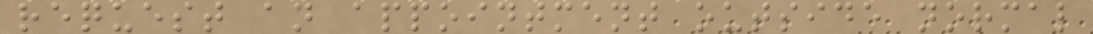request an appointment outside normal
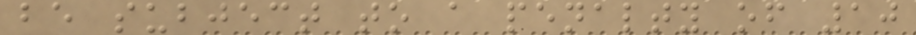be subject to a penalty of 10
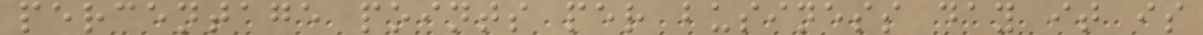percentage points per business day it is
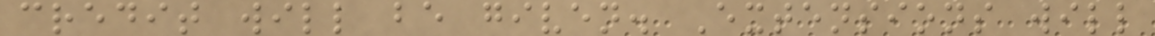credit will be given. Extensions will
